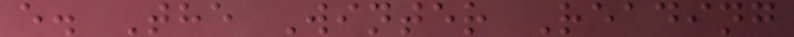e. The Winter Reading
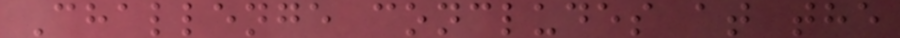Challenge concludes at the
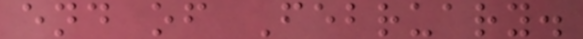end of February.
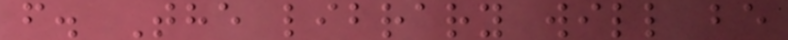f. The library will be
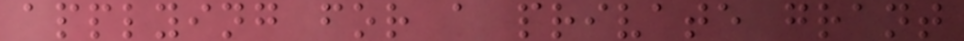applying for a private grant
